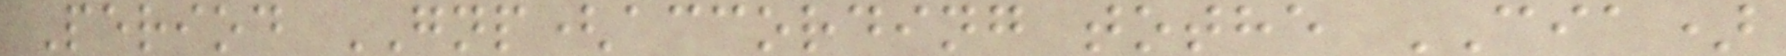Period GNP(according tothe CIA)
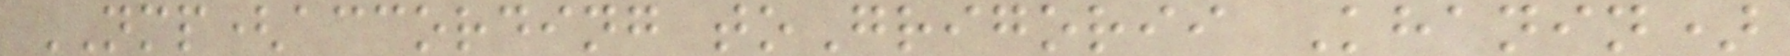NMP(according toGrigorii Khanin)
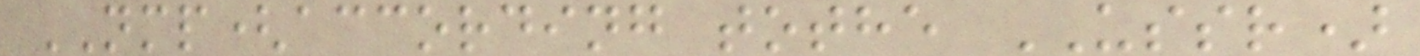NMP(according tothe USSR)
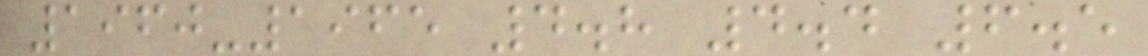1960-1965 4.8 4.4 6.5
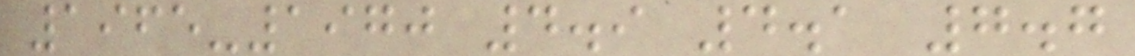1965-1970 4.9 4.1 7.7
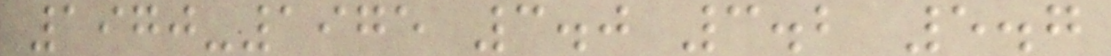1970-1975 3.0 3.2 5.7
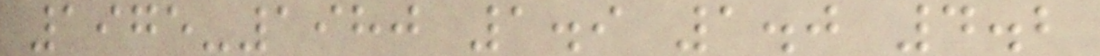1975-1980 1.9 1.0 4.2
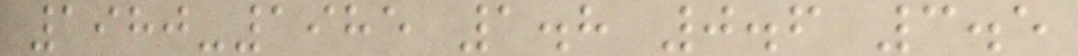1980-1985 1.8 0.6 3.5
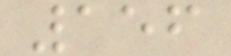156
